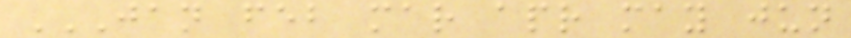JAN FEB MAR APR MAY JUN
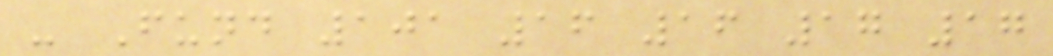- Fund 101 16 16 17 17
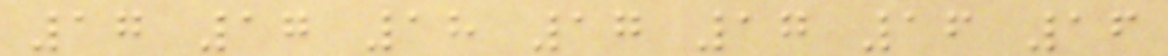17 17 18 17 17 16 16
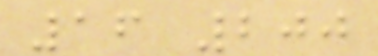16 200
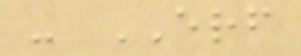- ERF
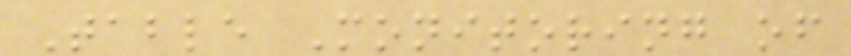Table Monitoring of
